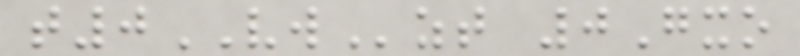t0VWzt 0Gxo
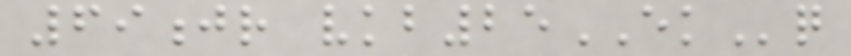69jr vkb25EKq
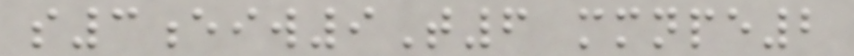s3eiw9T6 mmnpe2
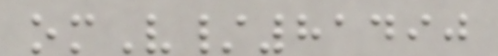omV/81490
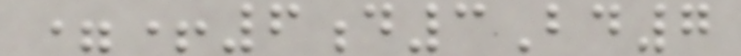=+6d3Bd7
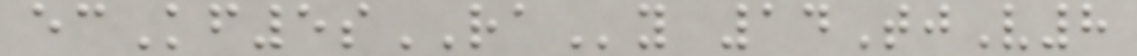ecKf5sRAy 14TjV8
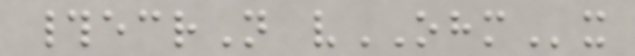#ecrN vOHMx
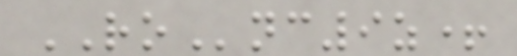ROnc9z+
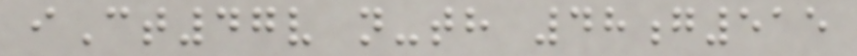iCt47v n-th 48g515
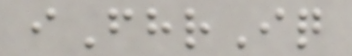iFhrIq
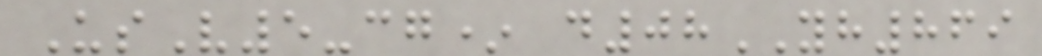UsV5-cg* d08YH869
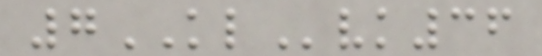7KLvk36
